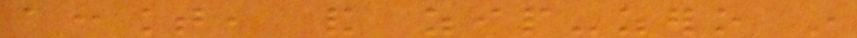account, and zip-zero in
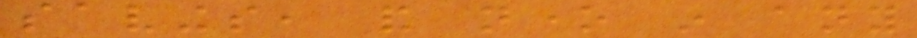savings, and none in any
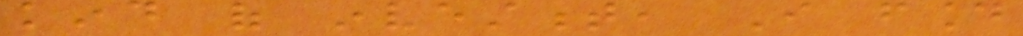kind of investment, I found
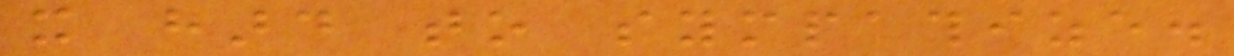it hard to sympathize.
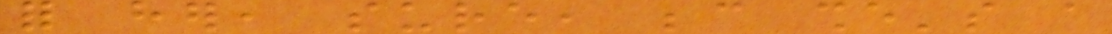for her, sure, because she's a
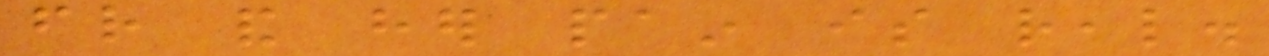friend and her pain is real.
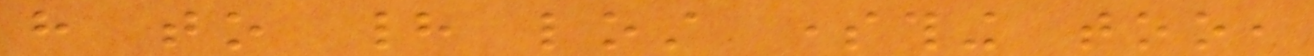have to had lost something too,
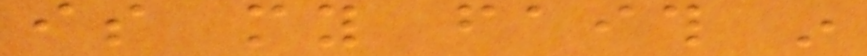is my faith in
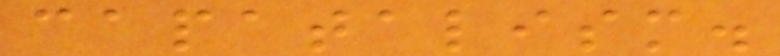capatalism.
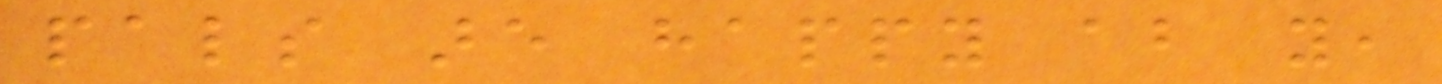pals are happy about you,
